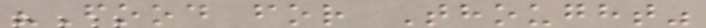"Food for Thought"
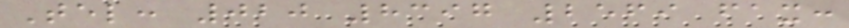Tel: 020 8397 2569 fax:
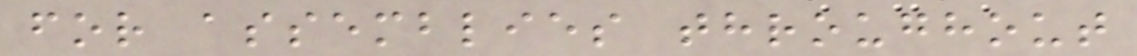for assemblies throughout
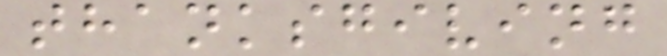thanksgiving
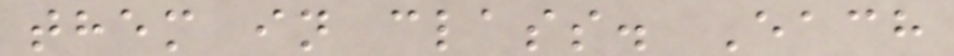them in class. Each
